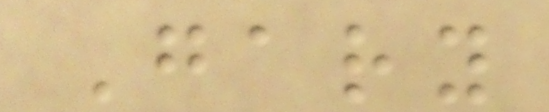Gary
